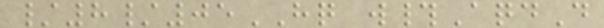/8/05HQ w#AqdD
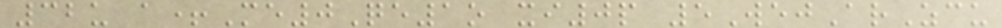32u a+Me0Qe1o xi0p 5WejArZcu
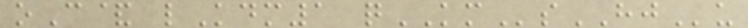oC& lKdm1 qKMsHJu
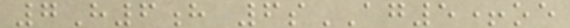7H6h 6sAG5+oe
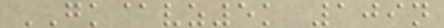GK@vz5k 109n
